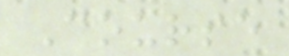Course
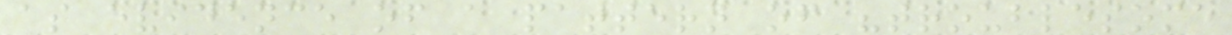as evidence of a pattern of "troublesome
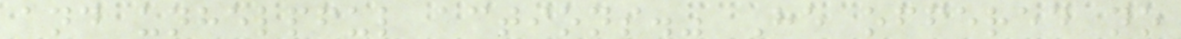and unhelpful actions." He offered no
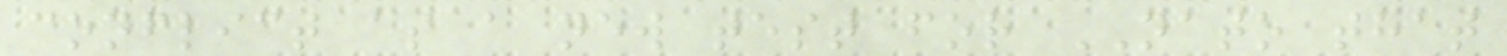conflict as a new test for NATO that
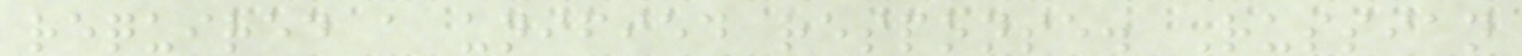required a unified response. Russian
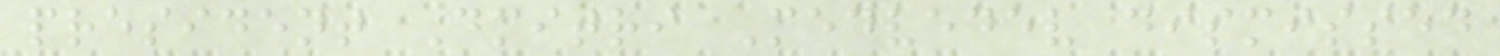president Dmitri Medvedev dismissed
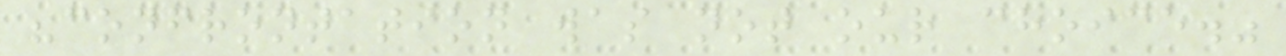"confrontation was not our choice."
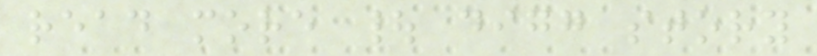read more | digg story
